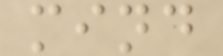mind
